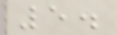5.
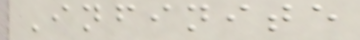Infinite
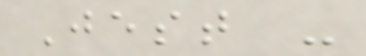Jest -
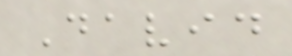David
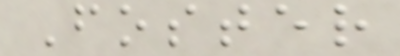Foster
